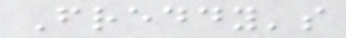Freddy's
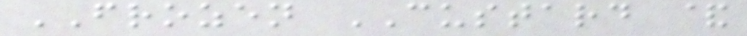FROZEN CUSTARD &
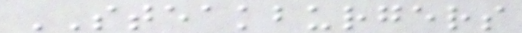STEAKBURGERS
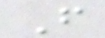F
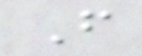F
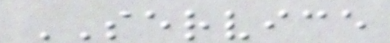SERVICE
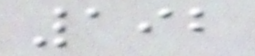192
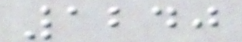1240
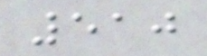510
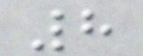8
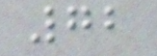72
